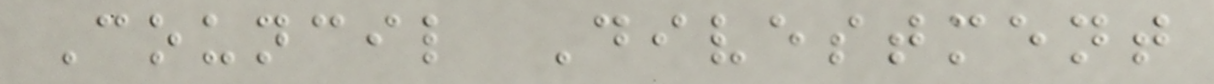Council Divestment
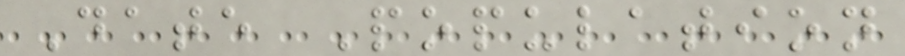Date Population
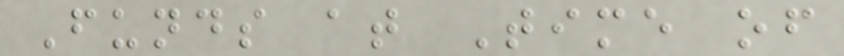Funds at Time of
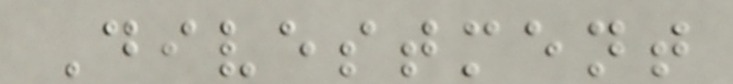Divestment
